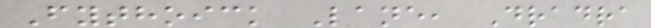Fythoick Lane, Dradra
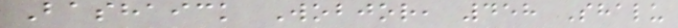Bashaick Wobjor, 458 Shalu
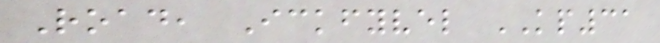Road, Ickfyvel KP31
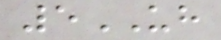5UH
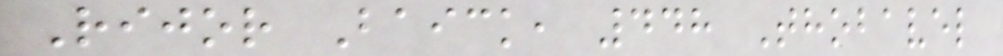Rijor Baick, 448 Thobavel
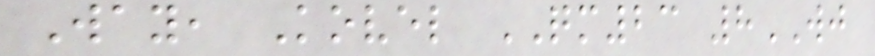Way, Kovel QM23 8WJ
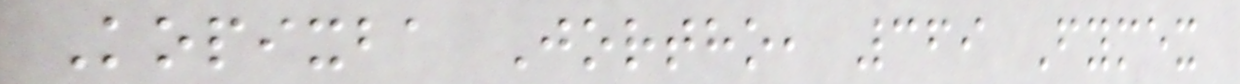Kopixba Jortho, 369 Fymex
